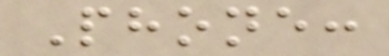Phone:
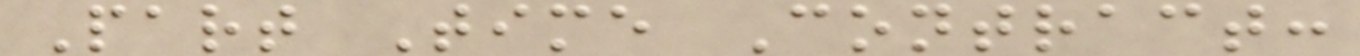Part Time Contract:
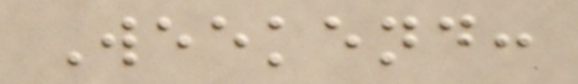Weekend:
